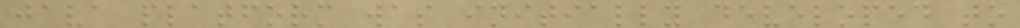java platform was initially developed to
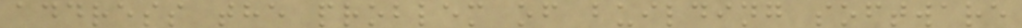address the problem of building software
